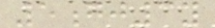5gj3y
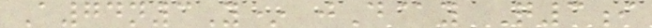A74n3Y* jD@y Q3i
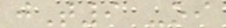jT9 -oi
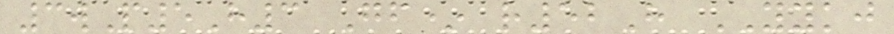3wP5H3 Gf* r52H YYKJ
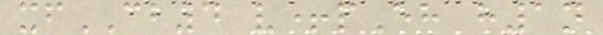xfCB4 v+pEh h1n
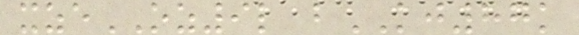xzeOZ9l bKJ87k
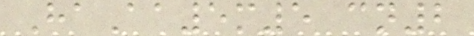HaAa5m5 cn2
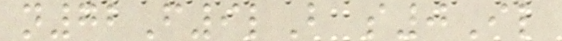n72F9lB s0Il
